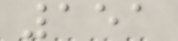151
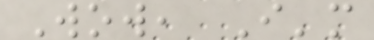Wow, I'm
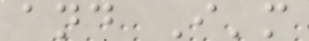and I'm
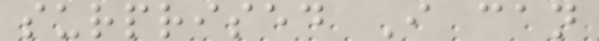surprised I can
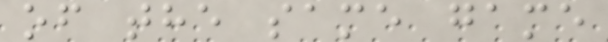of the same game
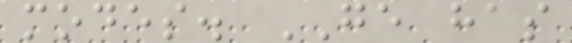modes. GE has
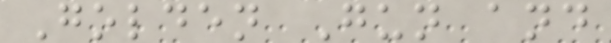Golden Gun and
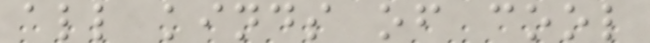all kinds of cool
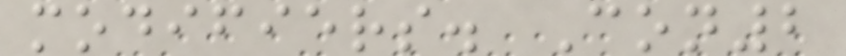modifiers. Con2
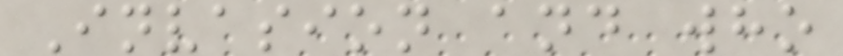Invasion and who
